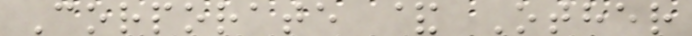Corporate & Other
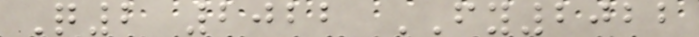Q2 2022 FY2022
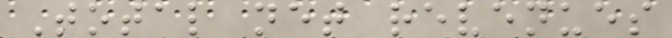Total net revenues
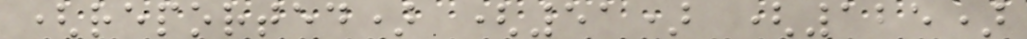(reported) (51) (125)
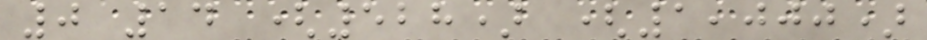0 14 (528) (1,000)
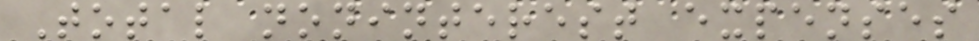Total noninterest expenses
